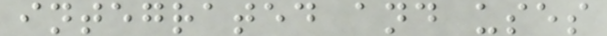integrated and uses
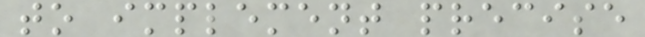to implement precise
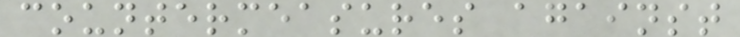countermeasures against
